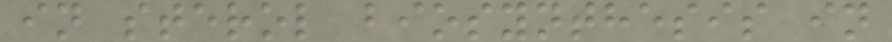in sterol biosynthesis in
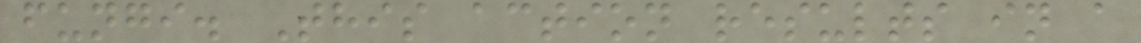fungi. This action results in a
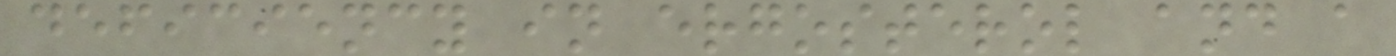deficiency in ergosterol and a
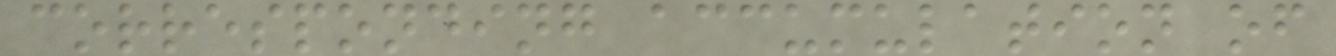corresponding accumulation of
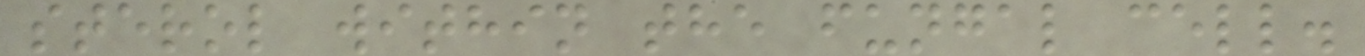sterol within the fungal cell.
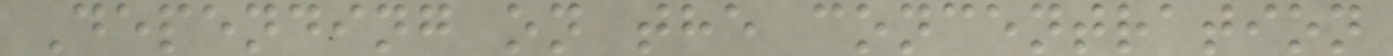Depending on the concentration
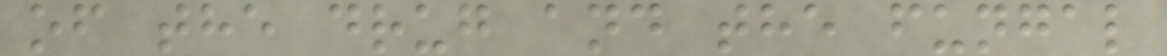of the drug and the fungal
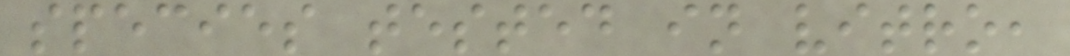species tested in vitro,
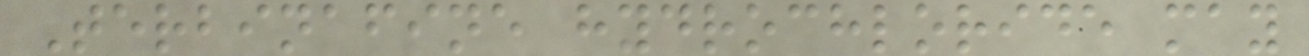Terbinafine hydrochloride may
